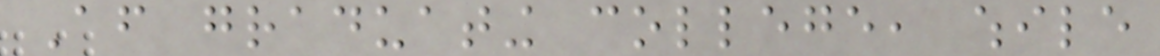After graduating college, while
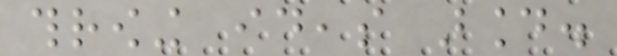throwing ideas around.
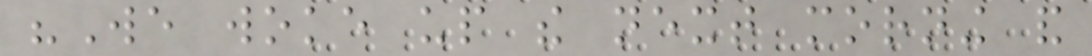"We woke up the next morning and
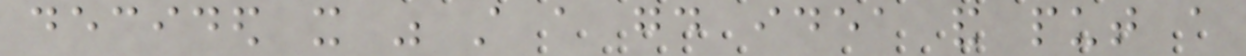decided it was still a good idea and put a
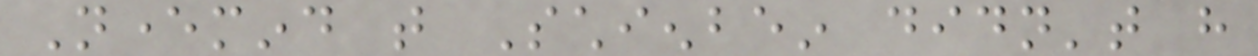Nevermind that Schienbein didn't have
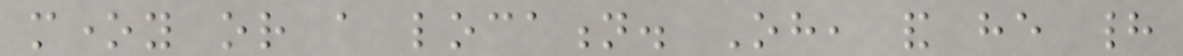money or a location. Oh, and he had
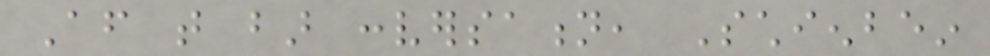After that bar conversation, Schienbein
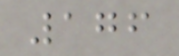176
